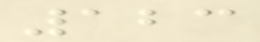123
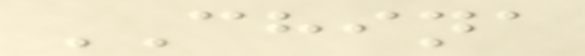CHINA
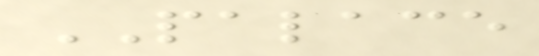PALACE
